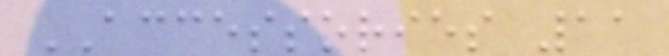ACCESSORIES 11
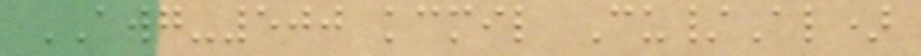AWG-500 kcmil Cu/Al)
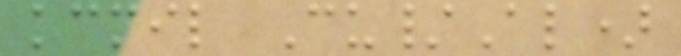kcmil Cu/Al)
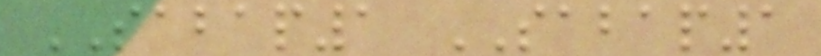SABAP1 SABAP1
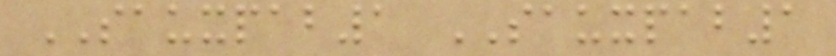SAUXPAB1 SAUXPAB1
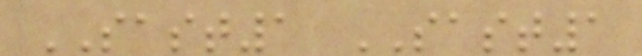SAST1 SAST1
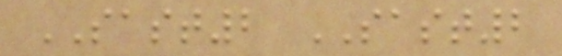SAST2 SAST2
